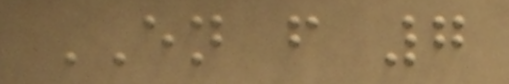EN f 7
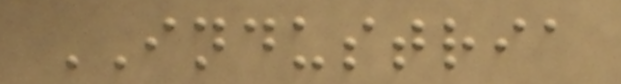INDUSTRIA
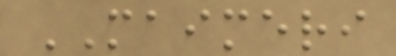MAIMERI
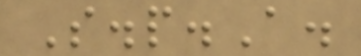S.p.A.
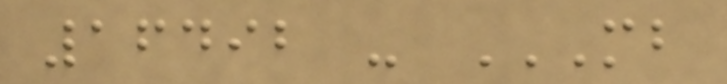16492 - MB
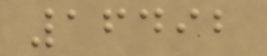16492
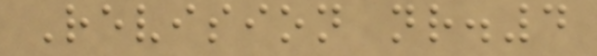Revision nr.4
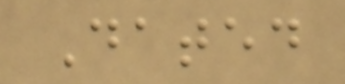Dated
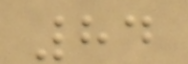84
